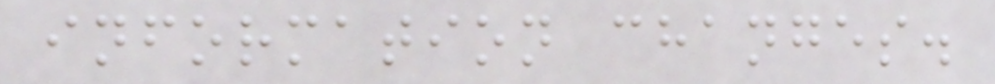information changes.
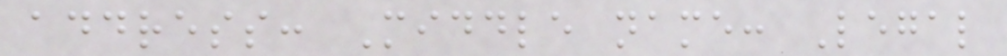address: Middle name: Legal
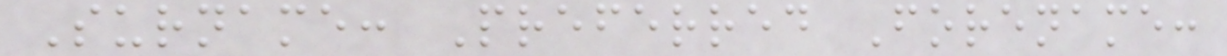Surname: Preferred Forename:
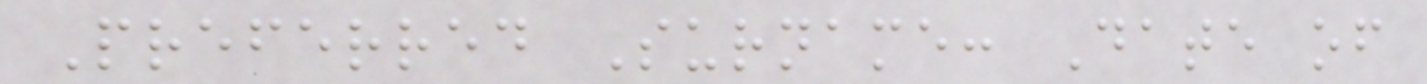Preferred Surname: Date of
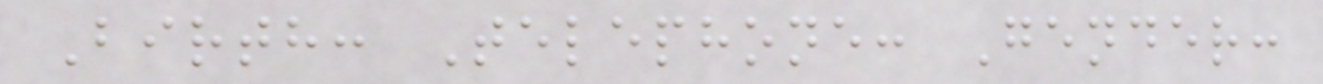Birth: Telephone: Gender:
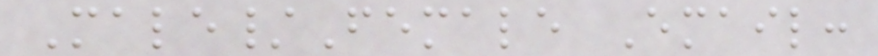Male/Female Email:
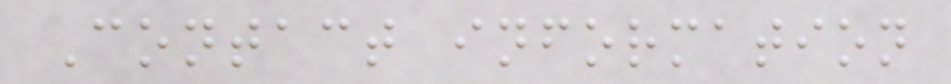Contact information
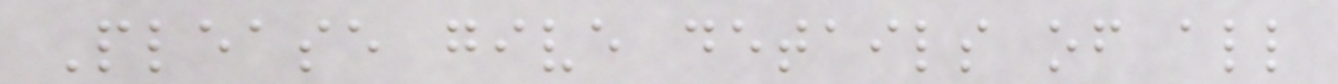Please give details of all
